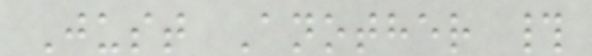Just Another #
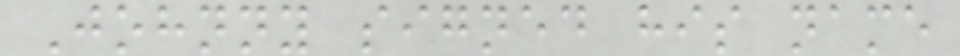Johnny signed his name
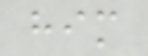him
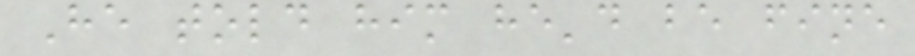He told him he'd be fine
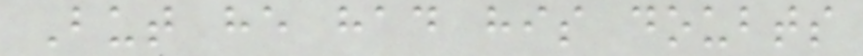But he had his doubts
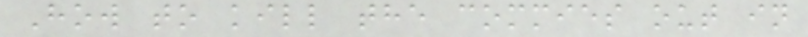How to kill the commies out in
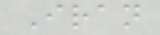Iran
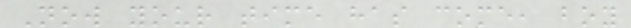Now your time has come, boy
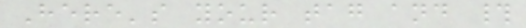Here's your tag and #
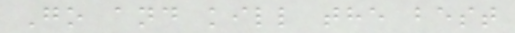Go and kill the best
